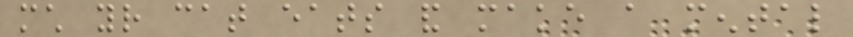much your cat eats and make a mental
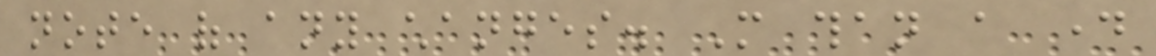note of any changes. More than a day
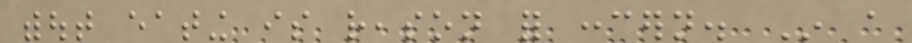without eating is reason for concern. In a
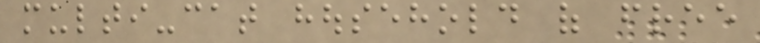multi-cat household of free
